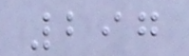297
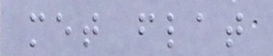met flat
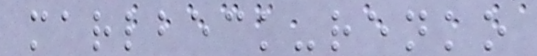marlbeck-renko
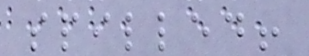spilled!
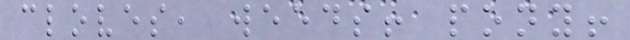cloves, weeds! pony!
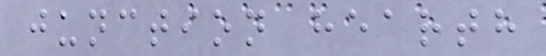junction hearth
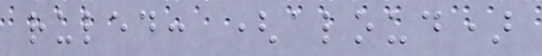ruled: (aloud)
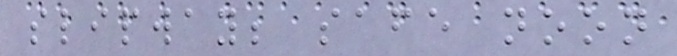slipway; safe noon
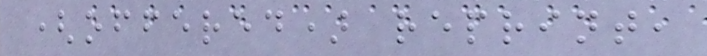(offered) reprint,
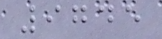9745
